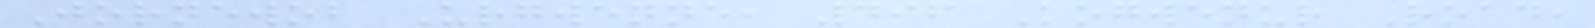Jornewob Urgwenne, 496 Kogwenur Road,
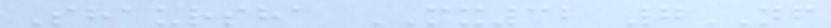Shaursha MX32 7NF
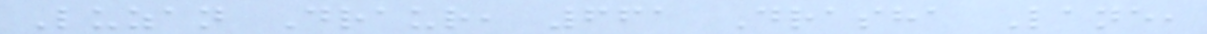Luzan Draur, 661 Drasha Lane,
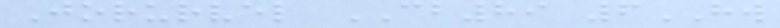Jorurvel CB89 6HW
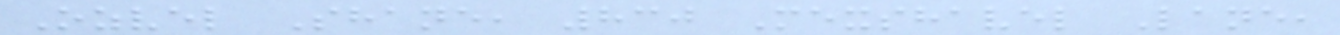Ozvel Shane, 830 Mexshavel Lane,
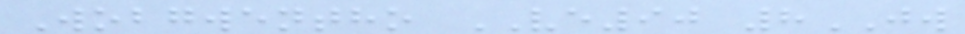Wobgwentho VE90 8JW
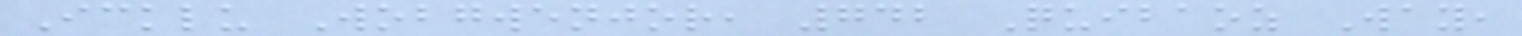Icklu Wobgwenjor, 742 Quibaoz Way,
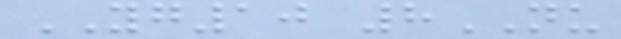YG10 8NU
